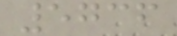5736
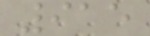915
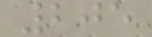205
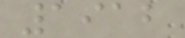1912
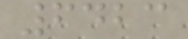6423
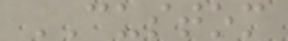CUSTOM
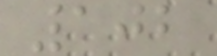102
